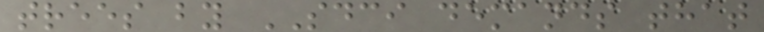trees by SDCI demands that
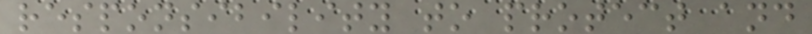responsibility to protect and
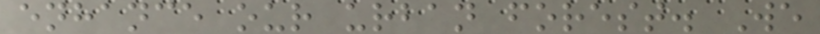enhance our urban forest. We
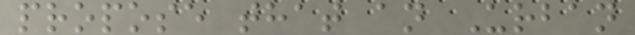propose that an Urban
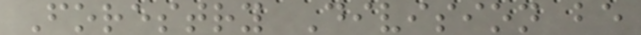Forestry Division be
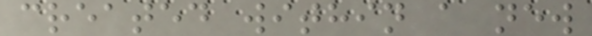created within a new
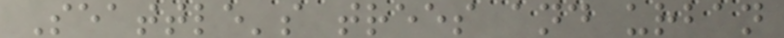Seattle's trees and urban
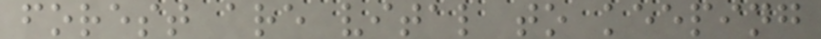forest are vital to keeping
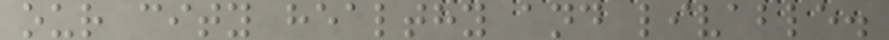our city healthy and livable.
